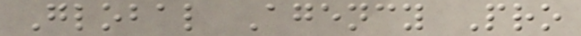Global Agency Pro
